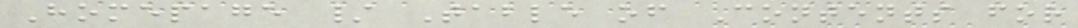Homepage / Table of Contents for
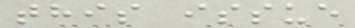this issue
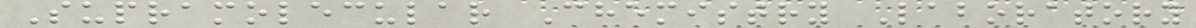Supramolecular Chemistry Laboratory
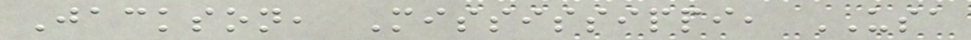Jackson, Mississippi, USA
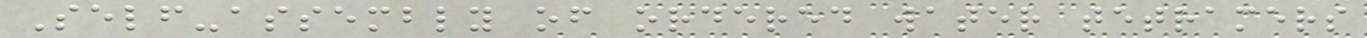Self-assembly of ordered water tetramers
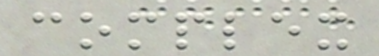complex
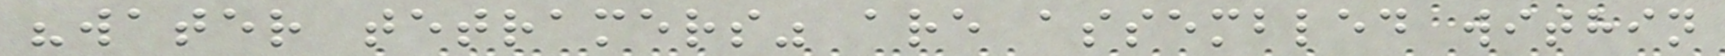"water tetramers" are assembled within
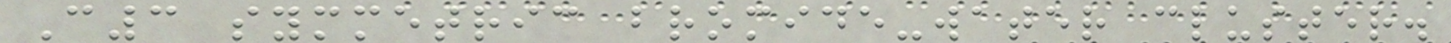C3 symmetric bromide-water cluster.
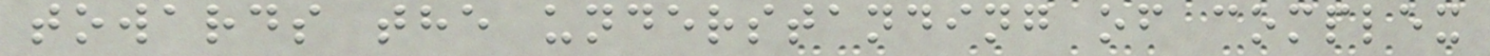towards the understanding of complex
